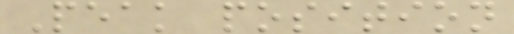Peak position
